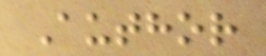Author
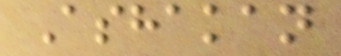Ashakan
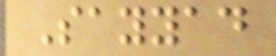Sayyad
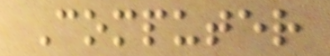Computer
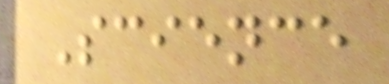Science
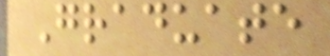Graduate
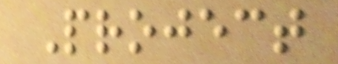Project
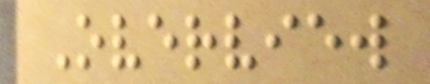Overview
